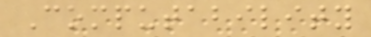Computability
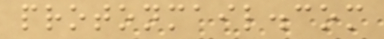protonmail.com
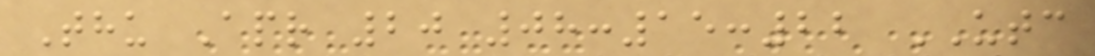Thu Apr 20 08:15:22 UTC
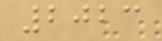2023
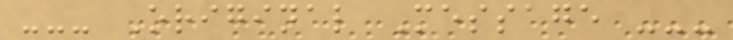--- Original Message ---
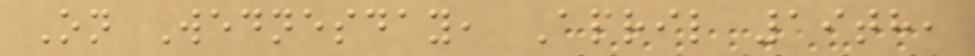On Wednesday, April 19th,
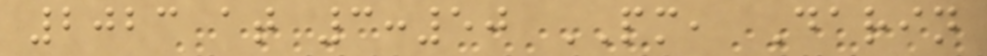2023 at 3:50 PM, Darin
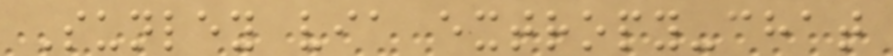Sunley via extropy-chat
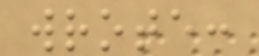wrote:
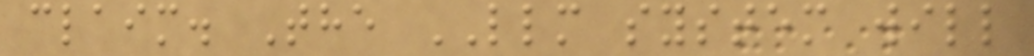claim. The LLM system will
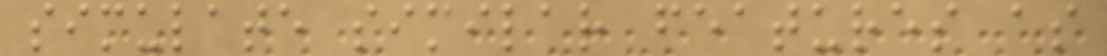simulate similar features as
